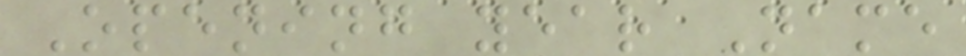Opening year Name
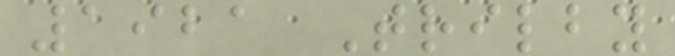1921 Trilby
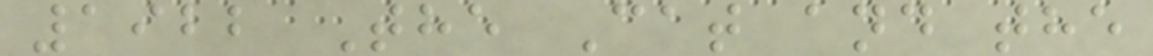1922 The Cat and the
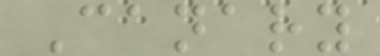Canary
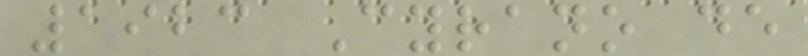1923 Cyrano de
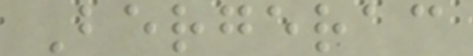Bergerac
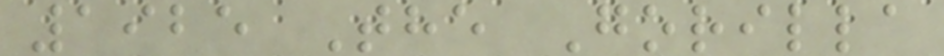1925 The Gorilla
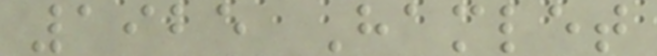1925 Hamlet
